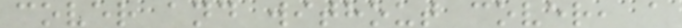cover and without cover, a
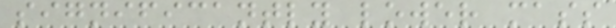significantly lower mass
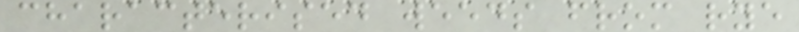characterised weeds from rye
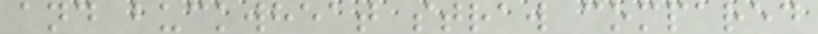and buckwheat straw compared
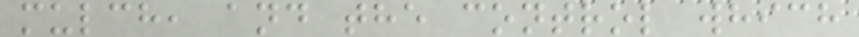mulch, and the control which
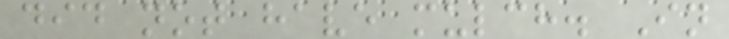did not have mulch. In
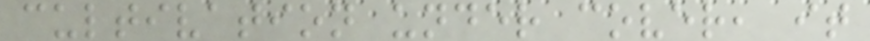cultivation under cover, it
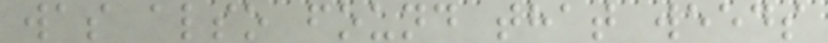was also found that weeds
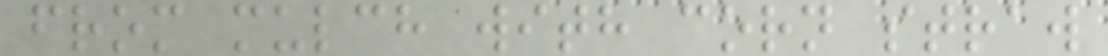from mulch with corn straw
